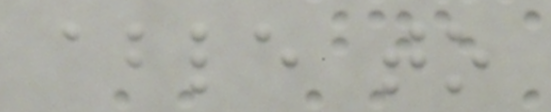able to
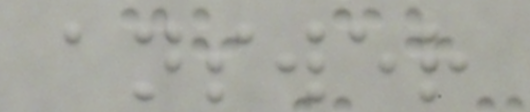answer
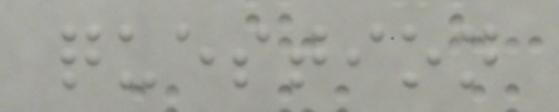question
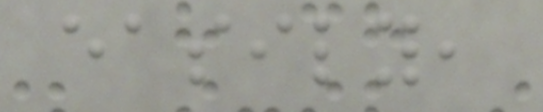easily,
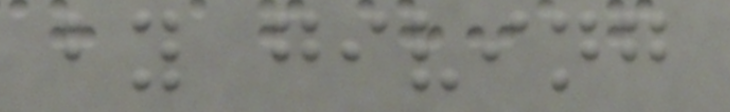by giving
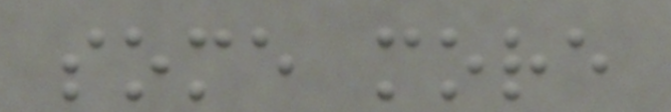some more
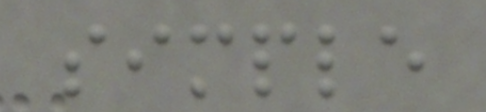simple
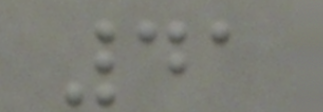41
